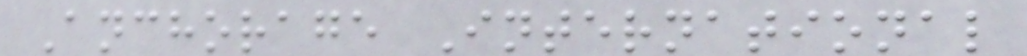Anchorage International
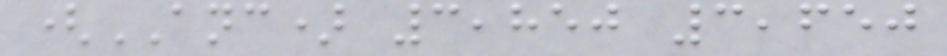(ANC) 3,850 3,650
